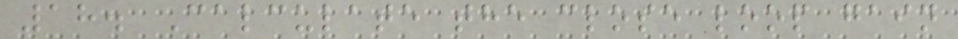18. Calculate the close loop gain
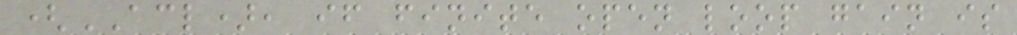(ACL), if finite open loop gain is
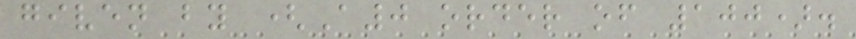given by (A0 order of 100).
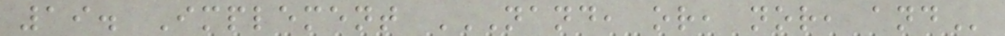19. Implement NAND, OR, NOR, AND
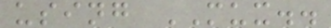using MUX..
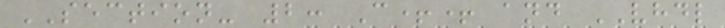SECTION- 2: C++ and VHDL
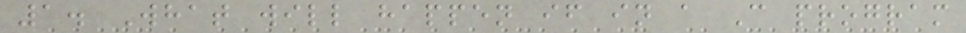1. What will happen if in a C program
